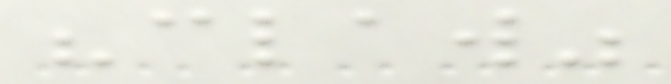"claw"
